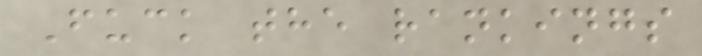Fuck the rankings
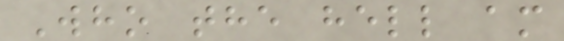Who the hell am
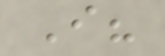I?
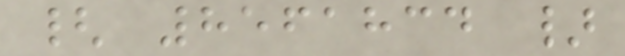{ 8561834 }
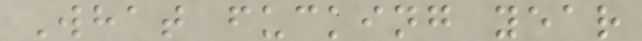What fucking year
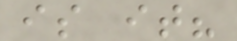is it?
